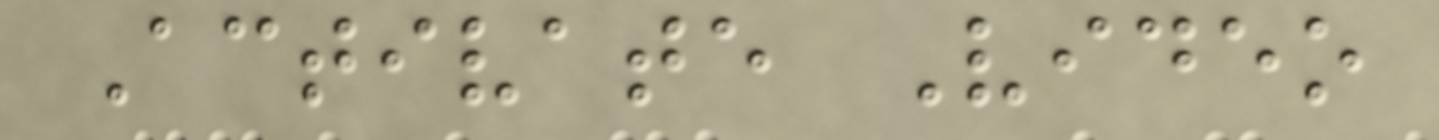Activate Video
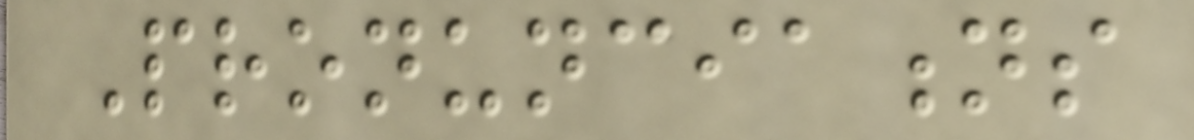Pronunciations
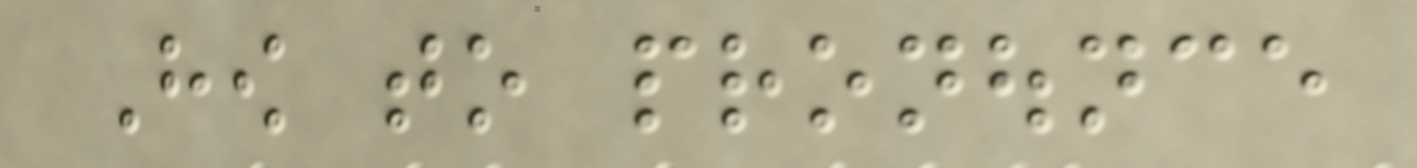How to pronounce
